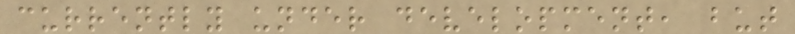currently under development, but
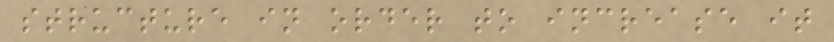structure in order to increase it
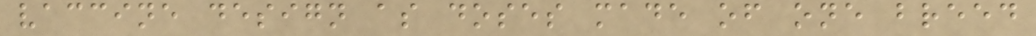vaccine design as doses made of one breed
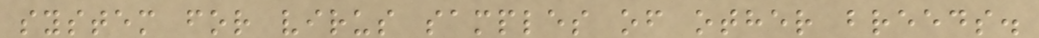system for virus samples of other breeds.
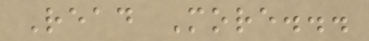Read More...
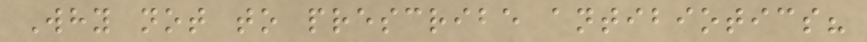Why not to prescribe antibiotics?
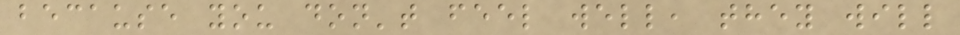because you don't feel well, they will
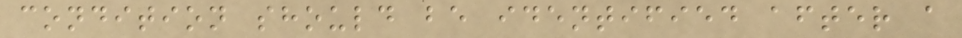condition should be identified after a
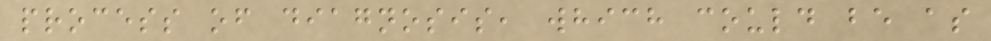process of diagnosis, which could be as
